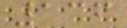136
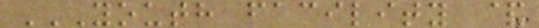YOUTH FACILITY &
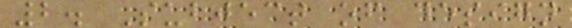2. Subject of design
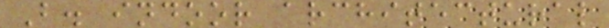B. indoor architectural
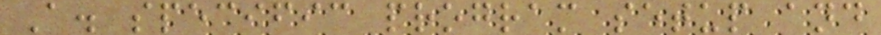A. specific program setup and
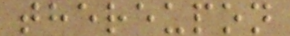thereupon
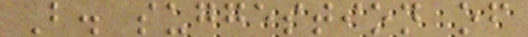B. suggestion of
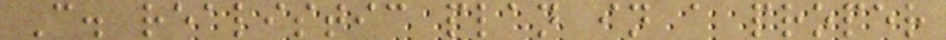C. realistic plan in a proper
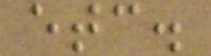etc.
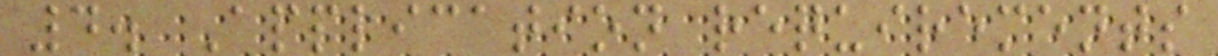4. Application requirements
